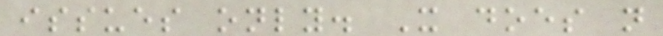issues only. It does not
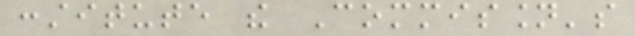constitute the Commission's
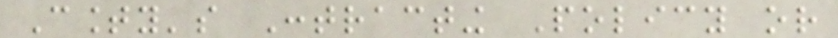County's Contracting Policy or
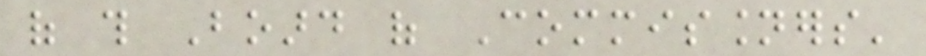of this Board of Commissioners'
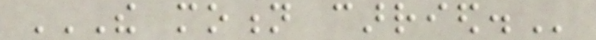THE MOTION CARRIED.
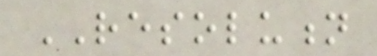RESOLUTION
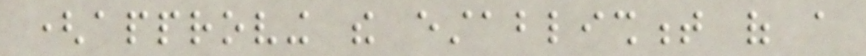(approving the establishment of a
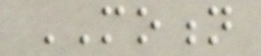MOTION
